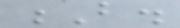B.
